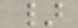}
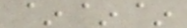~~~
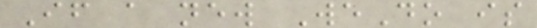If a new WeDo is
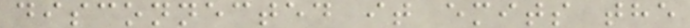disconnected it emits the
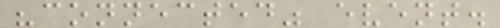"connected" event.
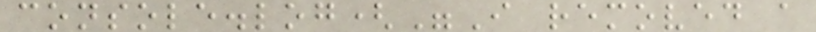console.log("I removed a
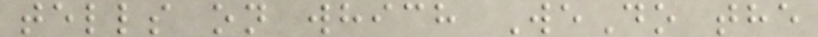tells on which WeDo the
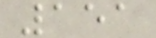151
